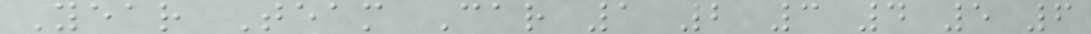Year Team Car 1 2 3 4 5 6
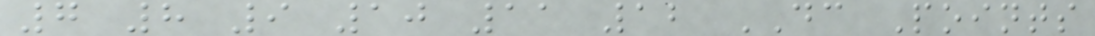7 8 9 10 11 12 DC Points
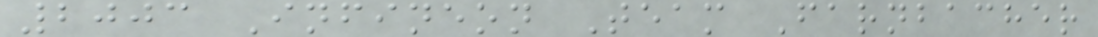2003 Infineon Team Farnbacher
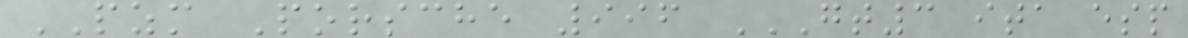PZM Porsche 996 GT3 ITA ESP
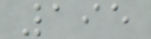195
